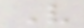V
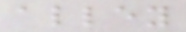alley
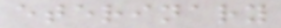eterinary
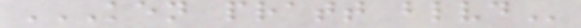KEN PRATT BLVD
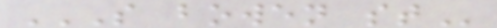S BOWEN ST
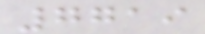7719
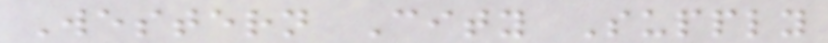Western City Supply
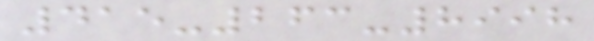415-263-8998
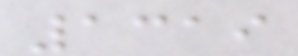1319
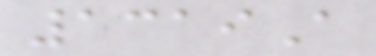1319A
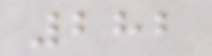282
